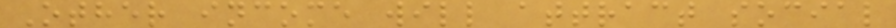Other income will attract social
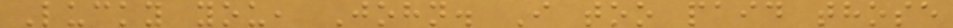Lucky you, John. I too paid those
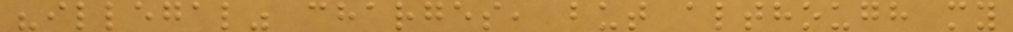"illegal" charges, but although my
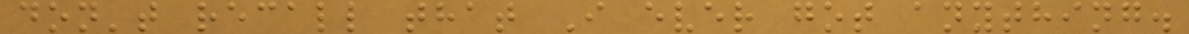don't recall that I ever got anything.
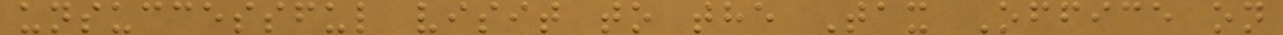unsuccessful visit to the Tax Office on
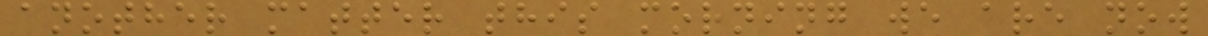another matter this morning we are now
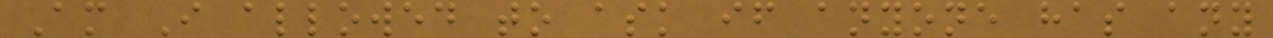Am I allowed to ask if anyone has any
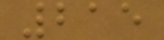215
